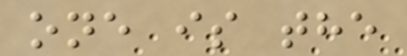one is the
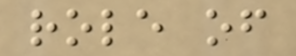role of
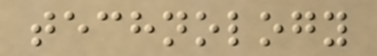technology
